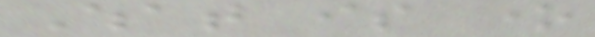What is one
